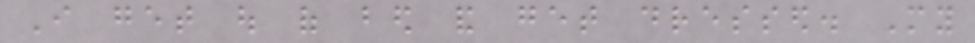I get out of bed and get dressed. My
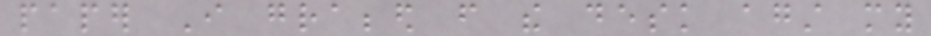paper I grabbed from the desk against my
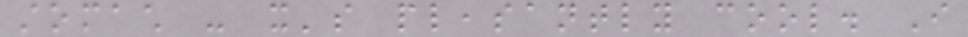stomach - it's pleasantly cool. I
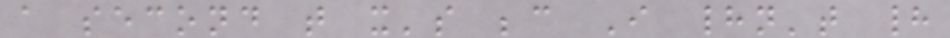a second that it's because I hadn't had
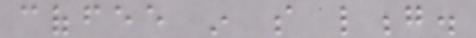coffee in so long.
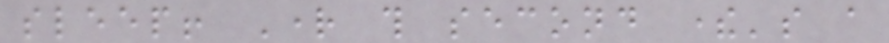sleep! Right this second there's a
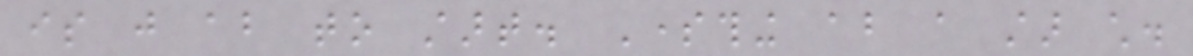is just about to start. Something about a star child.
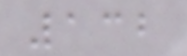132
